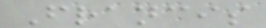Francis
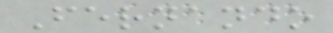Fernando
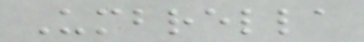Umbrella
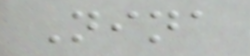Nina
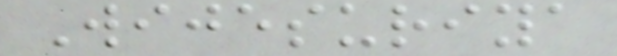Wijesuriya
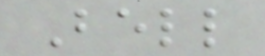Bell
